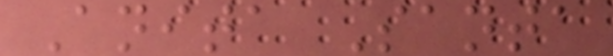Anita Santa
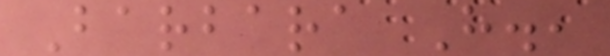Barbara H.,
